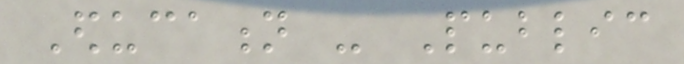Education - Public
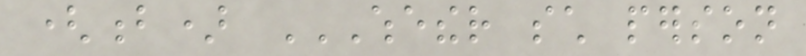(b) WHETHER SUCH PERSON
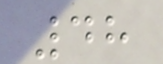48
